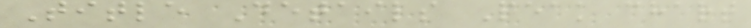Title Details Peak chart
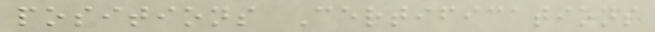positions Certifications
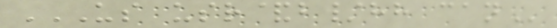US USR&B/HH CAN
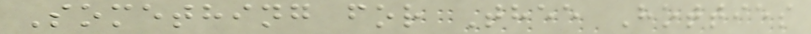Something for Thee Hotties
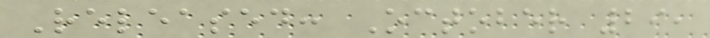Released: October 29,
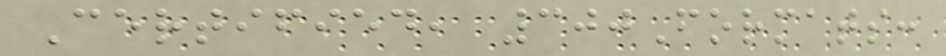Certified, 300Formats:
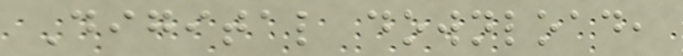Digital download,
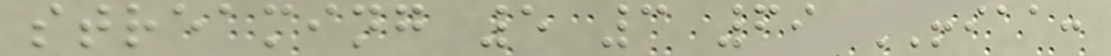streaming 5 3 69 RIAA:
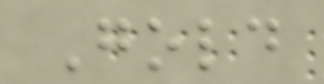Gold
